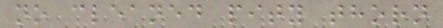no cleaned pity thorn
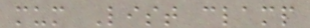mum List clamp
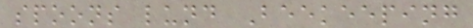spoons lund Beekeeping
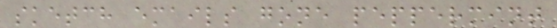sketch emails gone peppermint
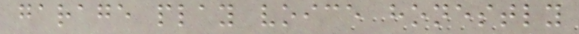garage play voice honestly
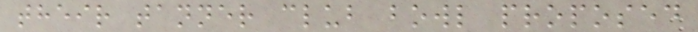their tanner club bowl proposed
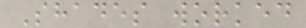Shades worked
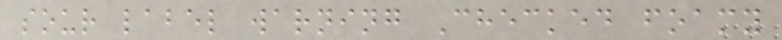sour label warning Checked foamy
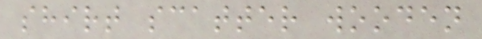shirt scatter wooden
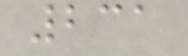231
